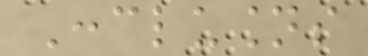Conclusions
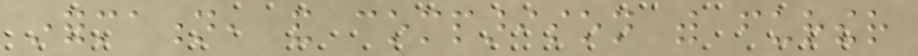information, and comparison with further
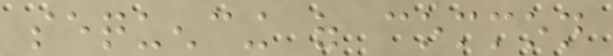sequencing of common
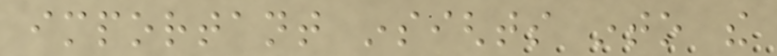important insights into the
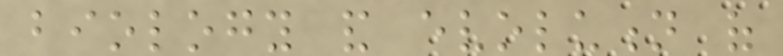biology and evolution of
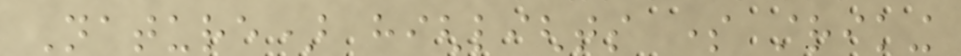Nature) highlights some striking
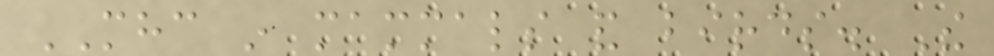MHC in mammals and birds. The
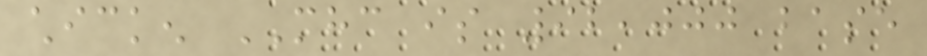chicken MHC is 92,000 base
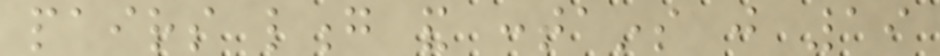pairs long and contains just 19
